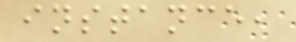instance,
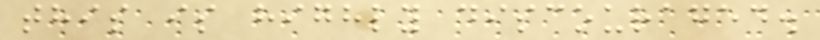this is highly discouraged.
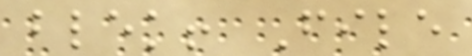blek! File
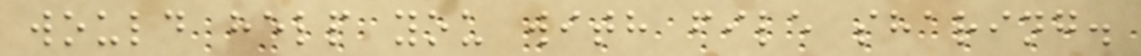would help you with file sharing.
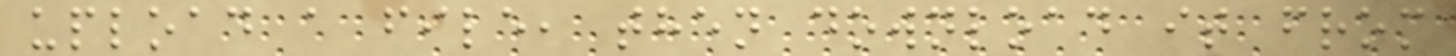upload a file, then download it from
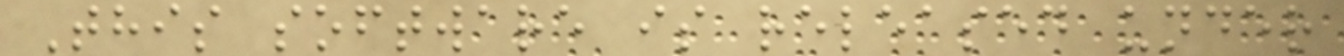This software is released under
